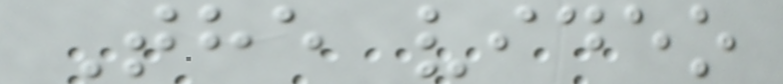The video
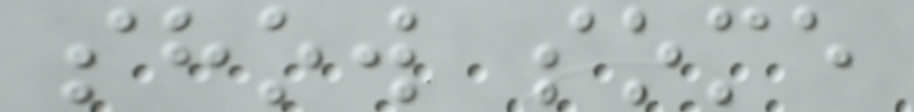show some
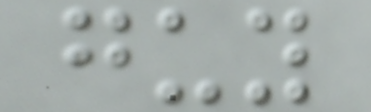guy
